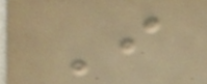I
